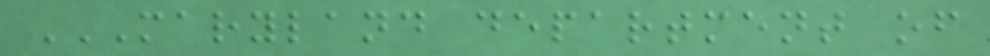MARYLAND DEPARTMENT OF
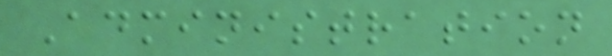Administration
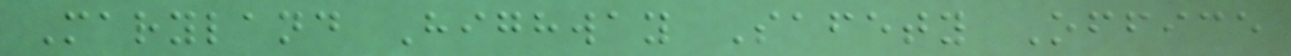Maryland Highway Safety Office
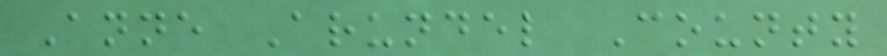Anne Arundel County
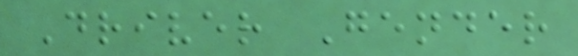Driver Gender
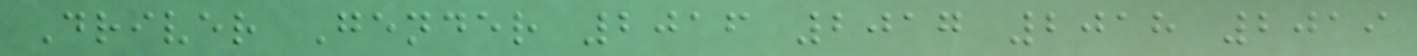Driver Gender 2016 2017 2018 2019
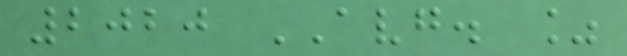2020 AVG. %
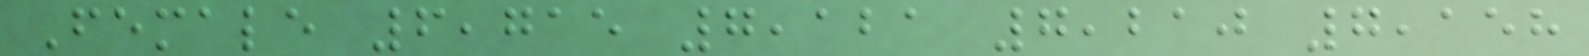Female 6,715 7,121 7,210 7,158
